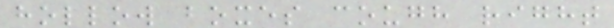hollow boxes cough right
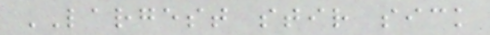LARGEST stir sick
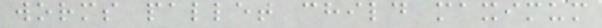worms pallet child maximum
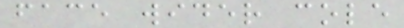face wider cole
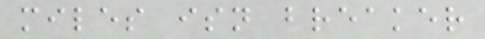miles isn breaker
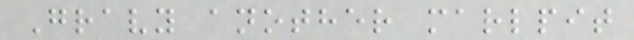Gravy another marlpit
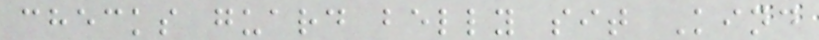checks guard belly sit Kind
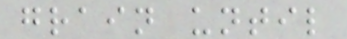grain until
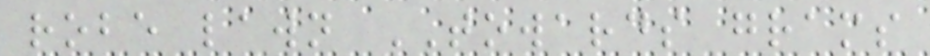robe lawn TOWARDS grams
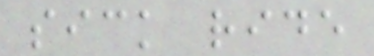sick ride
